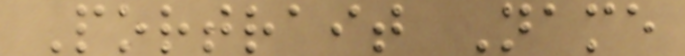Portrait Name
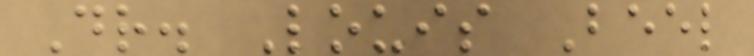Dr. Louis Beel
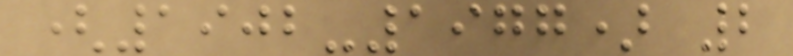(1902-1977) 2
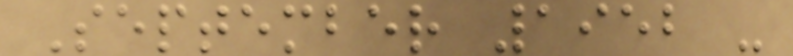September 1952 -
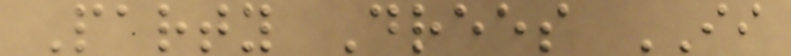Party Drees II
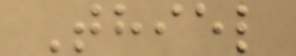Thiel
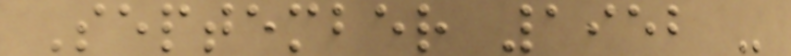September 1952 -
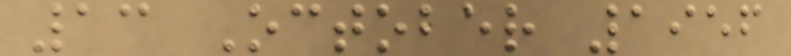13 October 1956
